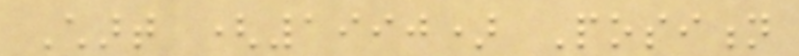Chart (1990) Position
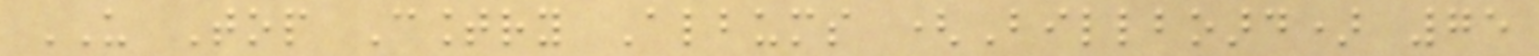US Top Country Albums (Billboard) 75
